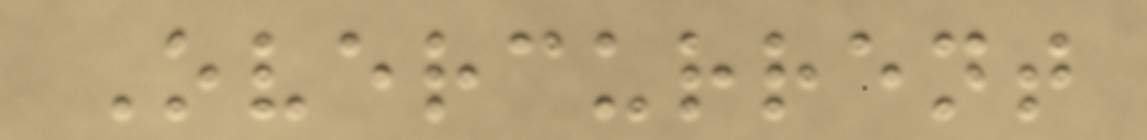Overcurrent
